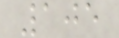105
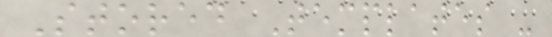Stored Templates -
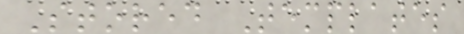Stored Templates
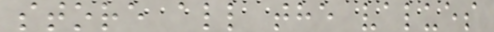store all the values
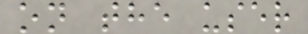on the user
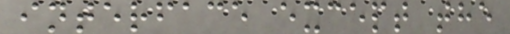interface except the
